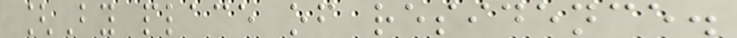[By place of residence.
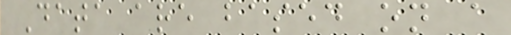Data are based on a
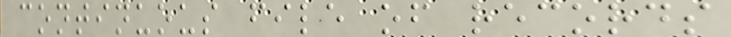continuous file of records
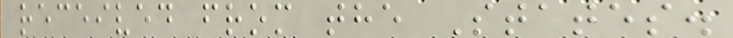received from the States.
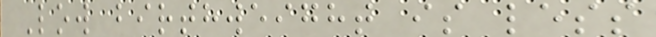Low birthweight is less
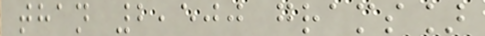than 2,500 grams]
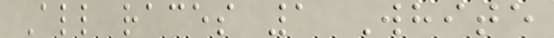All races 1 White
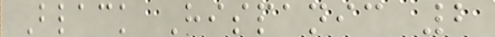Black Hispanic 2
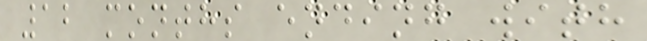12 months ending with
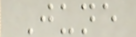June
